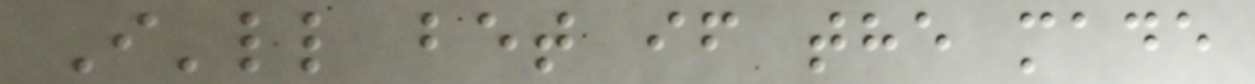I'll bet if the made
